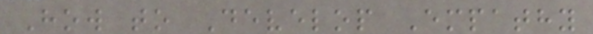How to Develop Empathy
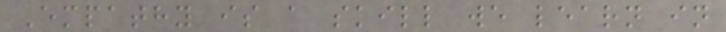Empathy is a skill we learn in
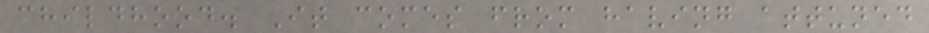childhood. It comes from having attuned
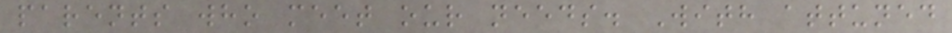parents who meet our needs. With attuned
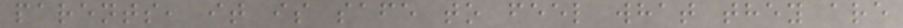parents, it is safe to feel what they are
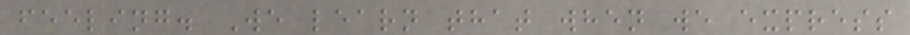feeling. We learn that when we express
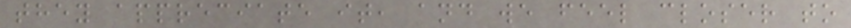they appreciate it, and we feel closer to
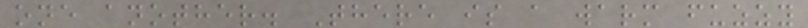one another. There is a warm fuzzy
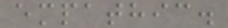empathic.
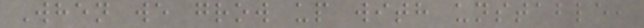When we grow up with unstable,
